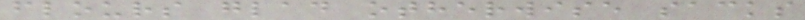flours glad otherwise sacks
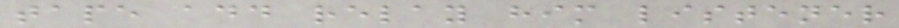tape add relay him listener
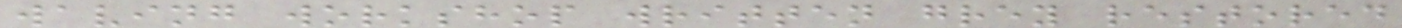waving workshop written grey restored
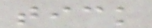tick
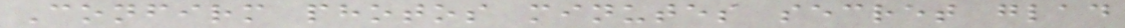Confirm photos minutes secret glad
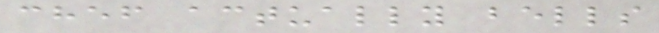chef actually bells
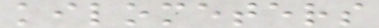kilometers
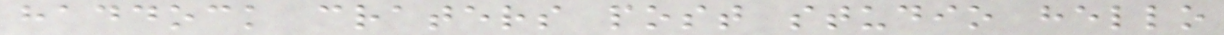haddock craters post studio hello
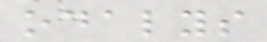odalys
